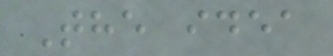The idea
